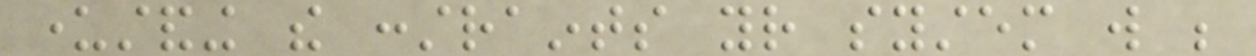understanding the constraints your system will be
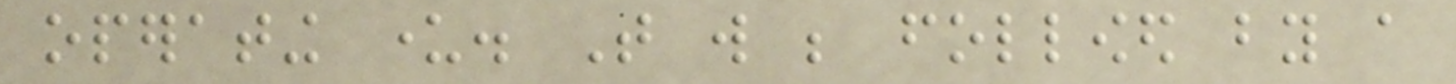operating under. That will be followed by a
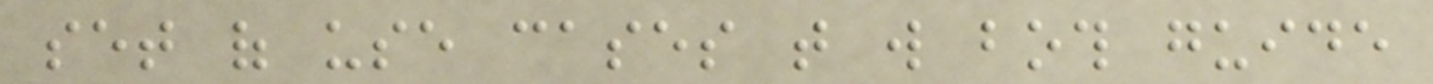set of use cases that will both guide
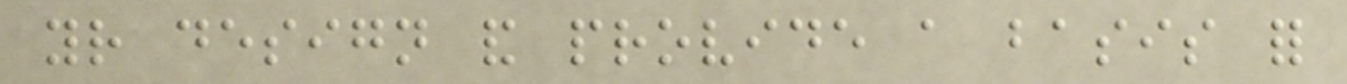your design and provide a basis for
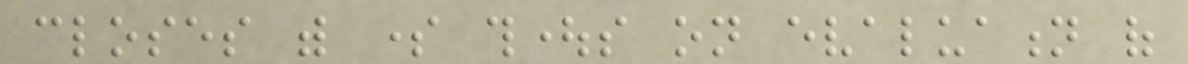closes with some thoughts on evaluation of
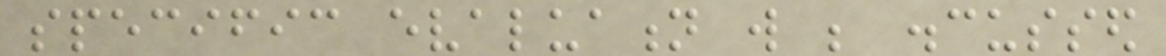specific evaluation will be discussed
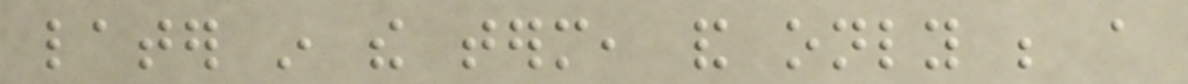later in the term, and only be a
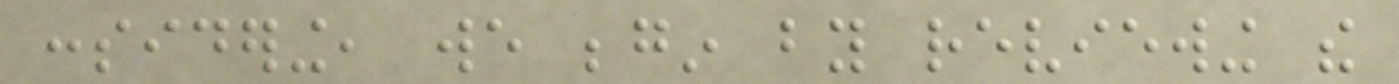considering, we begin by reviewing the
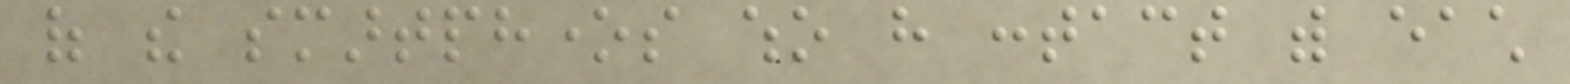of the smartphones who have contact with each
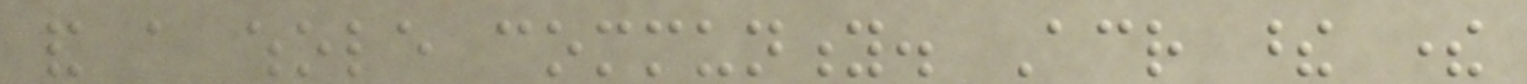and a whole community. Across these there
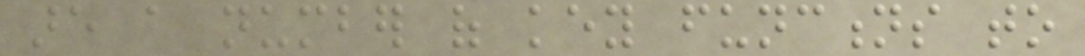are a number of key functions to
